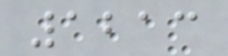1213
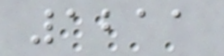1211
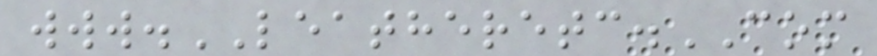www.LEATHERETC.COM
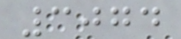3074
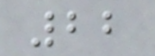22
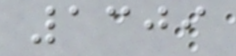1309
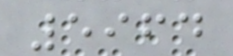5964
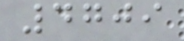4709
